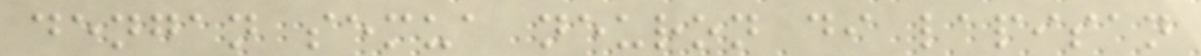dengan semua neuron di lapisan
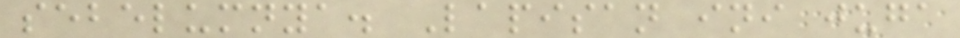sebelumnya. Lapisan ini juga
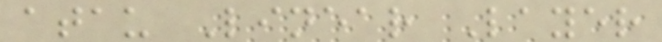atau Linear Layer
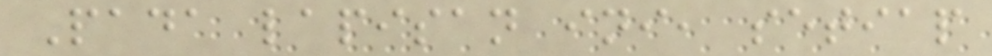Pada lapisan ini, setiap
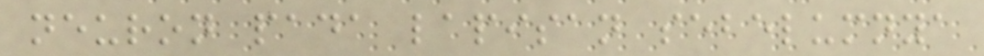neuron pada lapisan sebelumnya
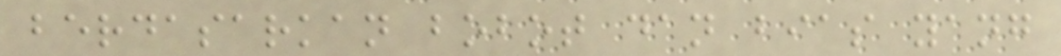berdasarkan bobot dan bias yang
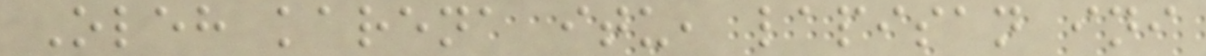Oleh karena itu, lapisan ini
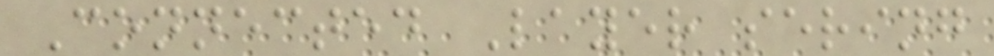Connected Layer sering
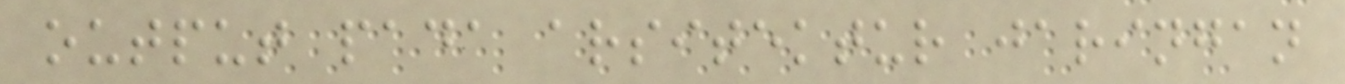output pada arsitektur jaringan
